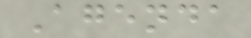Agenda
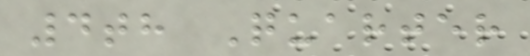4th Quarter
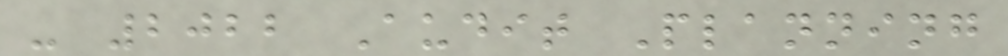- 2022 Audit Planning
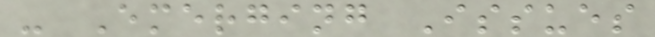- Emerging Issues
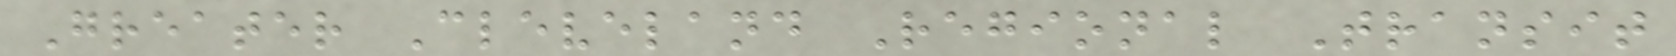Greater Cleveland Regional Transit
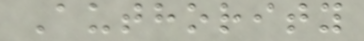Authority
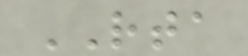RTA
